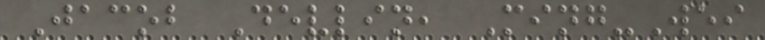Jacob Devlin, Ming-Wei
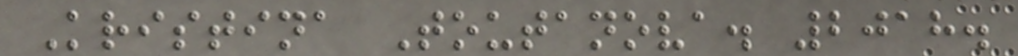Kristina Toutanova. 2018.
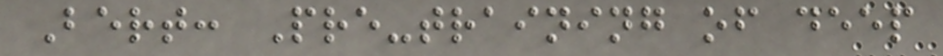Bert: Pre-training of deep
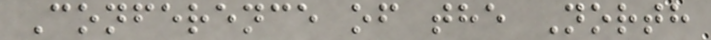Conference of the North
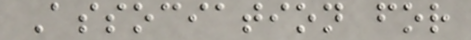Association for
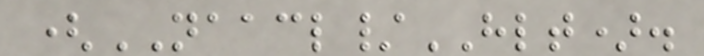(NAACL/HLT).
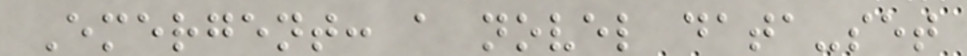Emergent: a novel data-set
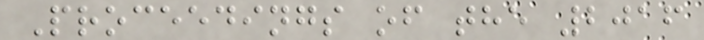Proceedings of the 2016
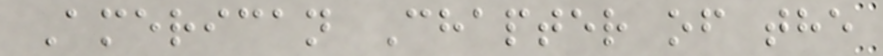American Chapter of the
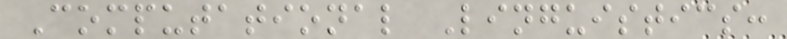Computational Linguistics:
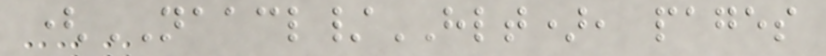(NAACL/HLT), pages
